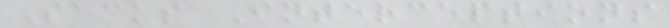Sacks Interceptions
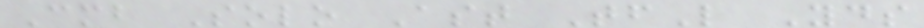Cmb Solo Ast TfL Yds
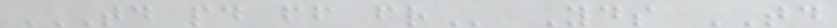TD PD FF FR Yds TD
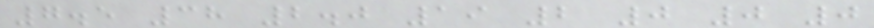7.5 38 2.0 19 2 0 0 0
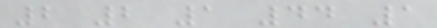2 2 1 44 1
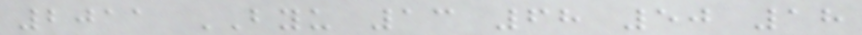2011 BYU 13 68 50 18
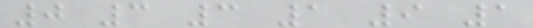0 3 3 1 9 1
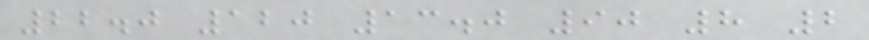22.0 120 13.0 90 8 2
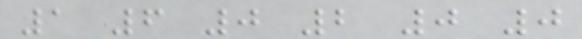1 6 0 2 0 0
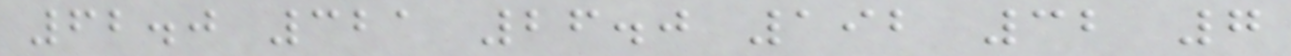62.0 321 26.0 192 32 7
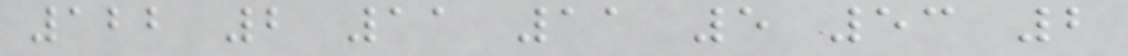122 2 11 11 5 53 2
